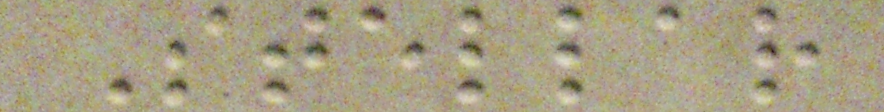Stellar
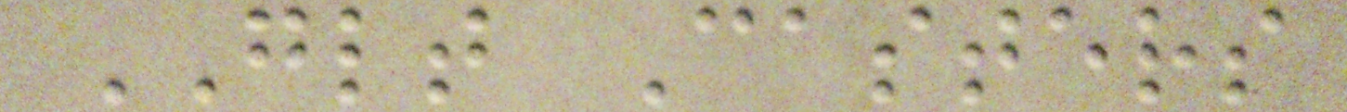GLT Casters
